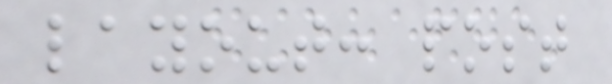layout: post
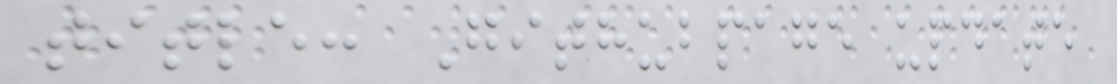title: Githubpage update
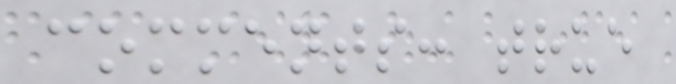comments: true
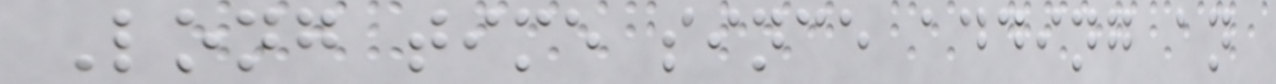Long time since adding an
